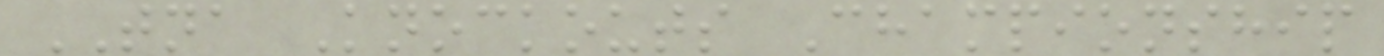TNA Knockouts Championship
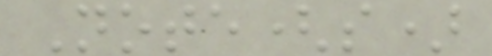Note(s)
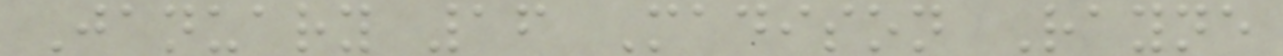January 16 Madison Rayne
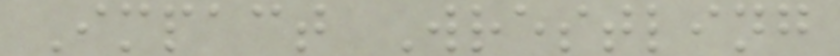Impact Wrestling
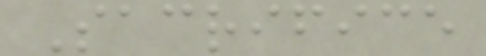Sacrifice
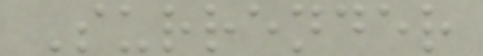Surrender
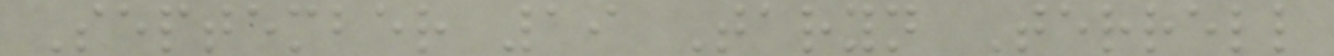September 19 Taryn Terrell
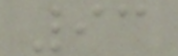93
